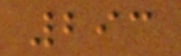293
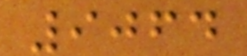9064
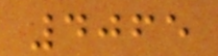4065
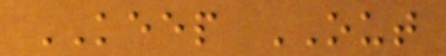KEEP OUT
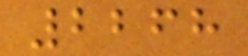2268
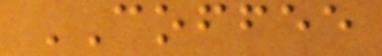COFFEE
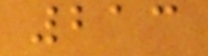213
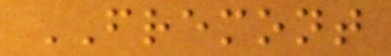FREMONT
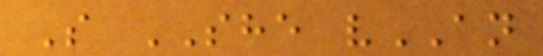S SHE vAN
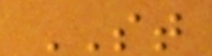ST
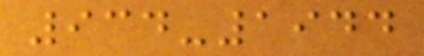934-1944
